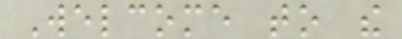Welcome to the
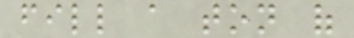fill a ton of
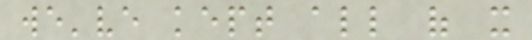we've kept all of it
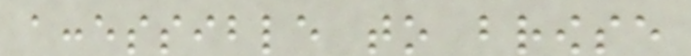accessible to browse
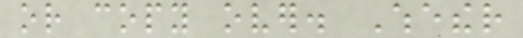or copy over. Whether
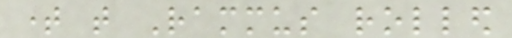time that Rammus rolled
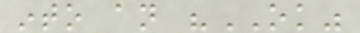into an "OK"
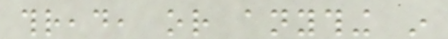thread, or anything in
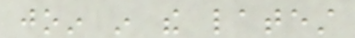join in the latest
